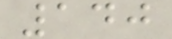140
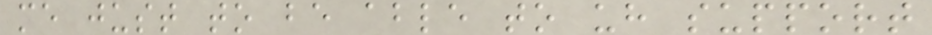me just to be able to uh support
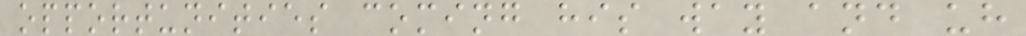opportunities coming his way and uh
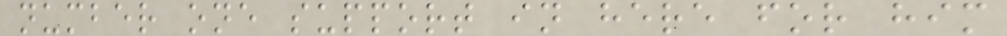number one support in here for him
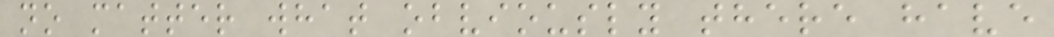no matter what obviously there have
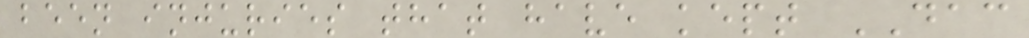been injuries that have kept DAC
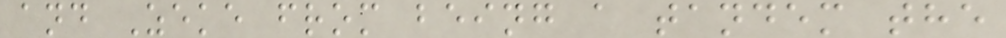and Zeke from being a tandem the
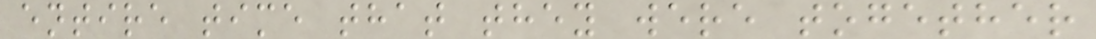entire time that they were together
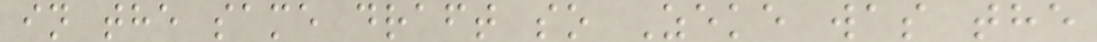in the same draft so Zeke was the
